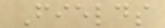Fields
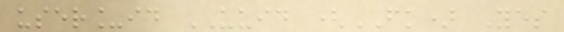user_id UUID (FK) Yes
